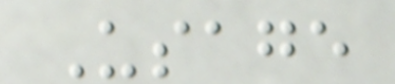Usage
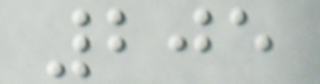205
